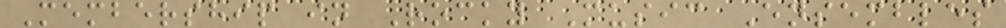Membership in Rocky Music Ensembles
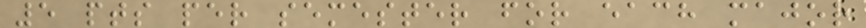5 pts per semester for each major
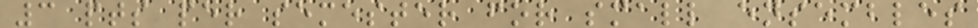3 pts per semester for small ensembles
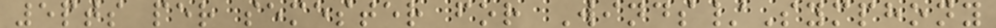5pts per semester for Winds/Symphony
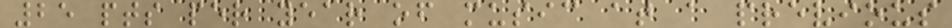25 pts per year of music at a previous
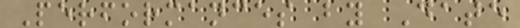Performances by Date
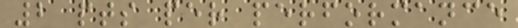2 pts per performance
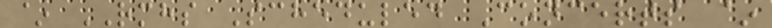~ RMHS Scheduled Concerts ~
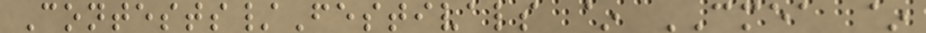Contests/Festivals ~ CMEA ~
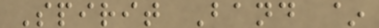Spirit Band ~
